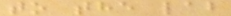to the lab
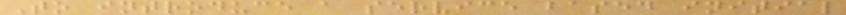To introduce a service based initial
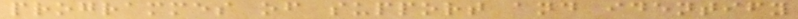programmes of support and identify
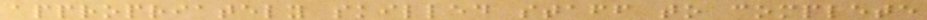appropriately skilled staff to complete
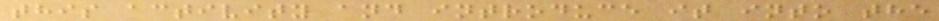this activity and introduce it into the
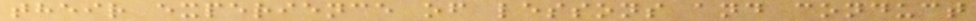their experience of lessons and conduct
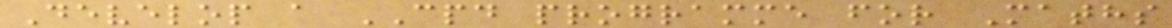Develop a CPD programme for Maths
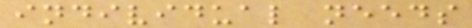individual needs
